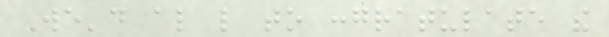We'd also like to congratulate the
